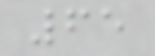65
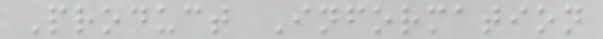Product Information
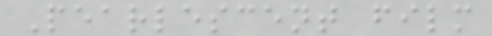Pearlescent film
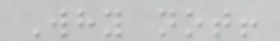Why not!
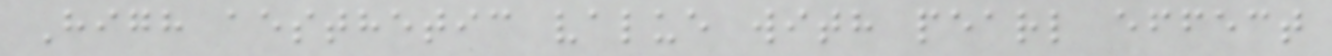High aesthetic value with pearl effect
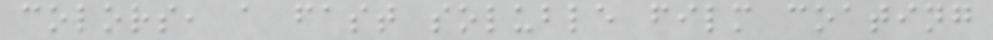colors, a fast soluble film coating
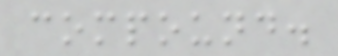compound.
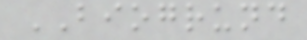BIOGRUND
